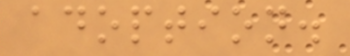adoption.
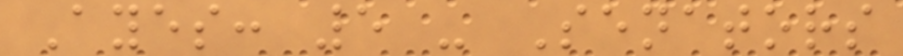Ayes: 5 - Senators
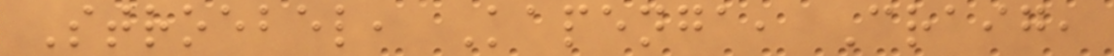Stroebel, Kapenga, Craig,
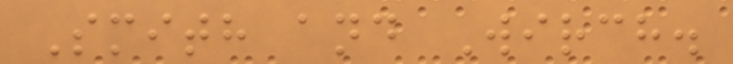Smith and Wirch.
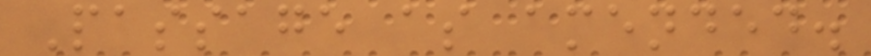Passage as amended.
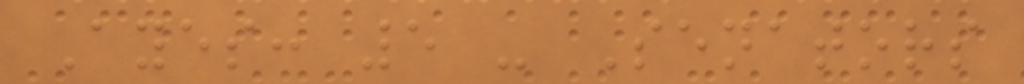Ayes: 5 - Senators
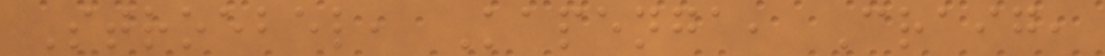Stroebel, Kapenga, Craig,
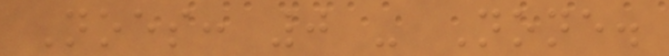Noes: 0 - None.
